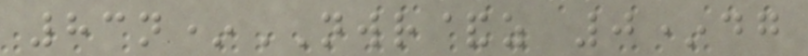83n*NWR&z 0*dg
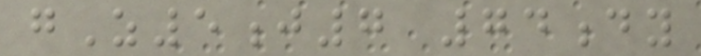gZ5j7 74dy
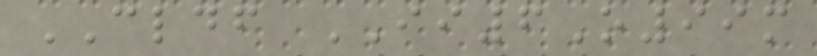CLDF II6O99m
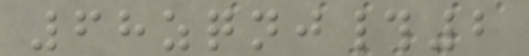68zqnj#2
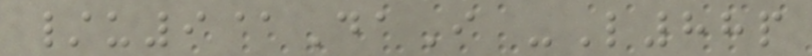/u9@DaI -L88p
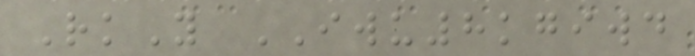RkY IWU8kgiwd
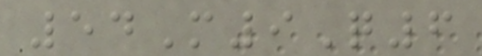54M9Q6
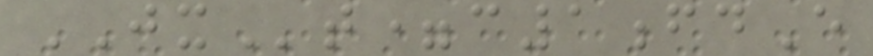JXt=c1fdE
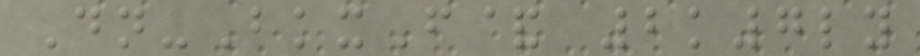Dn-BkxF& 2k7ly
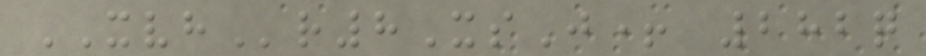XVHr8XsJ+ 282q
